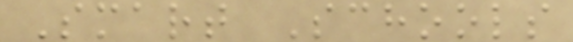Smart Schools
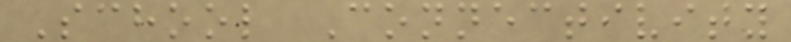School Connectivity
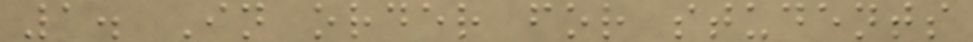1. In order for students
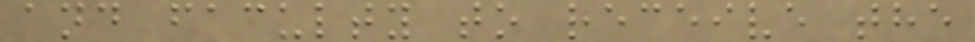and faculty to receive the
